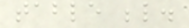table below.
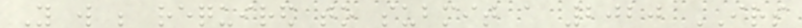You will be required to submit a 2020 IRS
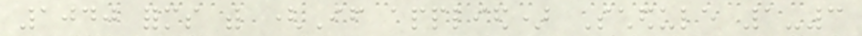1040 forms with (If applied) Schedule 1-3
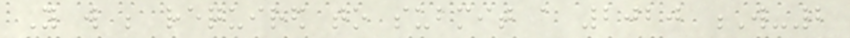You will be required to submit a 2020 W-2
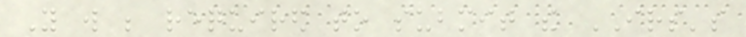You will be required to submit the IRS's
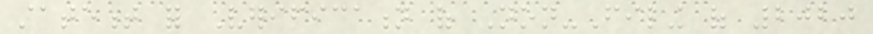statement for Verification of Non-Filing of 2020
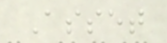Asset
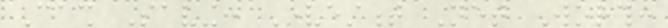Cash Saving: Investment Net Worth:
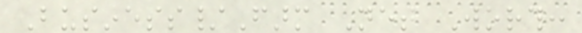Business/Farm Net Worth:
